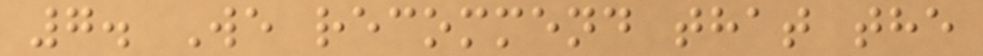7. We recommend that the
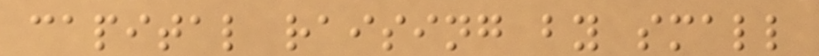capital raising by small
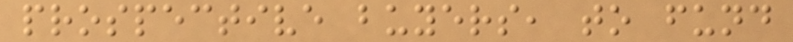prospective buyers, to fund
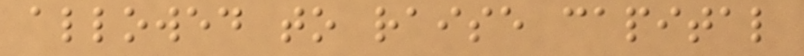allowed to raise capital
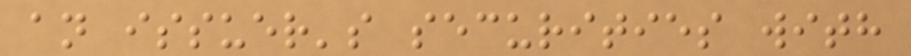an issuer's securities with
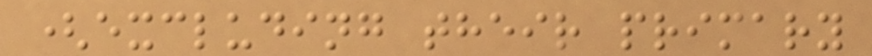(excluding their primary
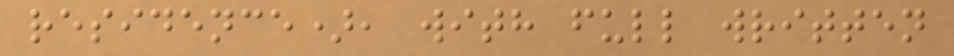residence), with full written
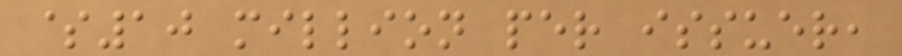$10 million per issuer,
